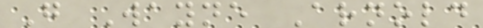G Wayne Arnold
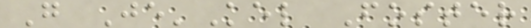G Je'Kel Foster
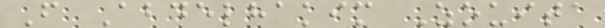F Abdelhakim Zouita
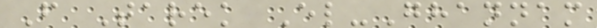F Tarek El-Ghannam
